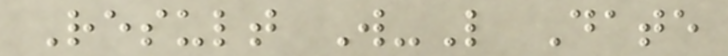Result W-L Date
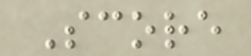Score
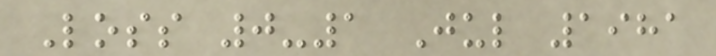Loss 0-1 Jul 1981
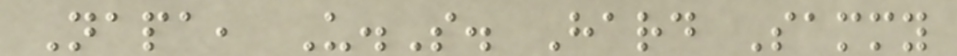Napa, U.S. Hard Sammy
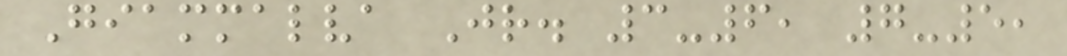Giammalva Jr. 3-6, 7-5,
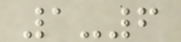1-6
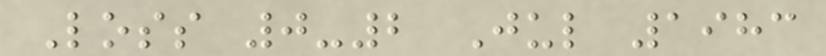Loss 0-2 Jul 1983
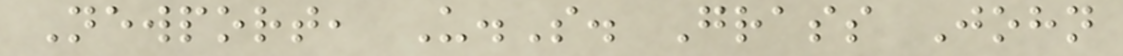Newport, U.S. Grass John
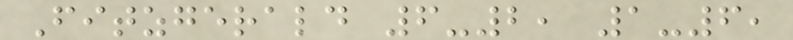Fitzgerald 6-2, 1-6,
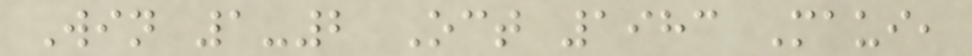Win 1-2 Oct 1983 Maui,
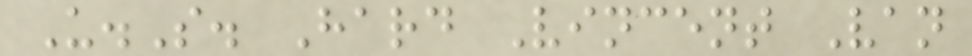U.S. Hard Vincent Van
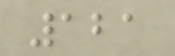121
